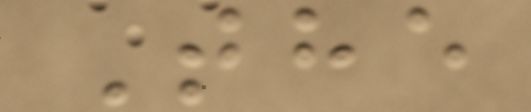The
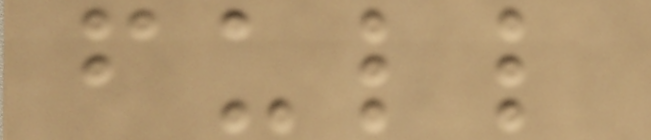full
